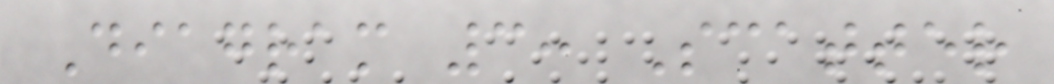Diagram 3: Scatter
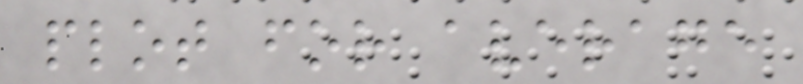plot for average
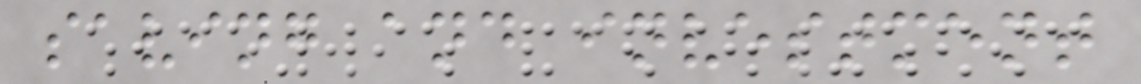saving and investment
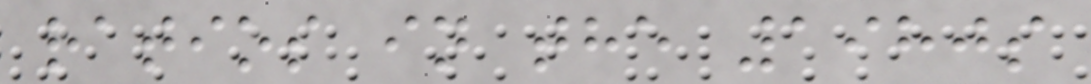ratios in the 1980s
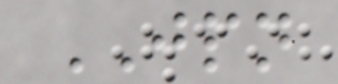JPN
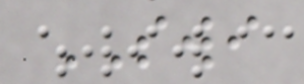SWI
